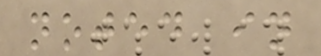noted in
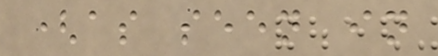(as seen in
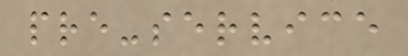pre-service
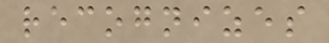recognizes
